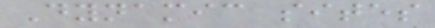Dynamic sites
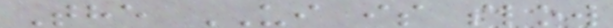The UI is slow
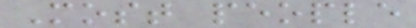Most people
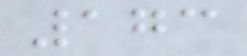173
